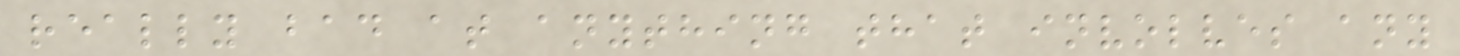really bad at anything that involves any
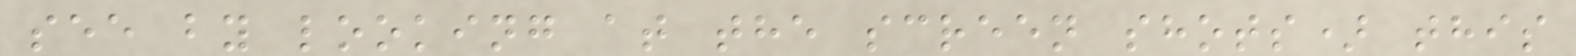see by looking at the screen shots) this
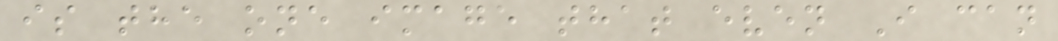is the one image that even I can
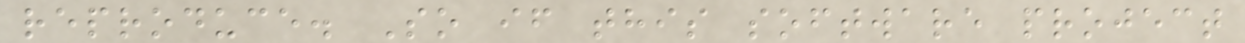reproduce. So if this software project
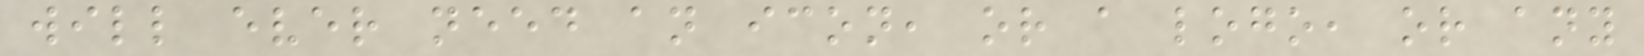will ever need an icon, or a logo, or any
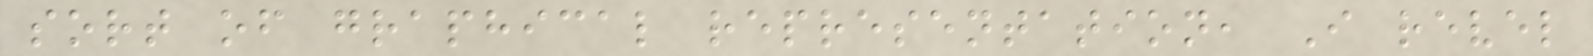sort of graphical representation, I revel
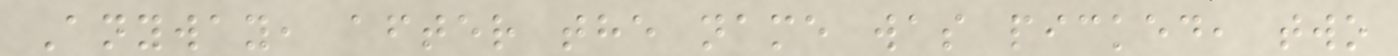Anyway, after the name was picked, two
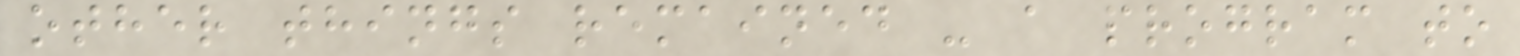other things remained - a program to
